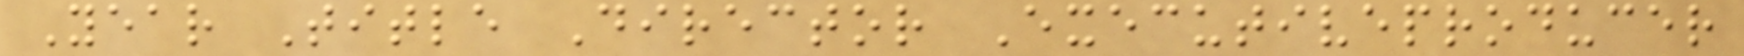Year Title Director Executiveproducer
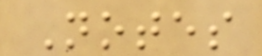Notes
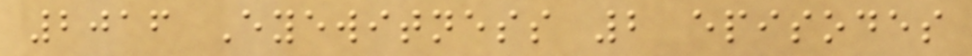2016 Eyewitness 2 episodes
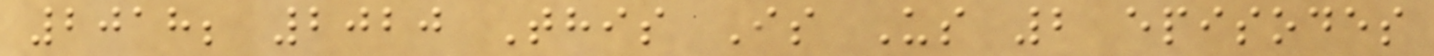2018; 2020 This Is Us 2 episodes
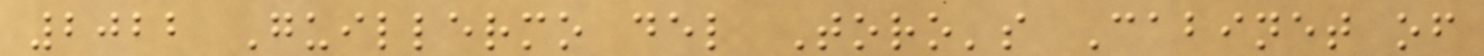2022 Guillermo del Toro's Cabinet of
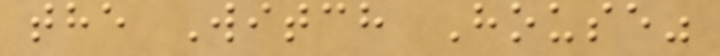the Witch House"
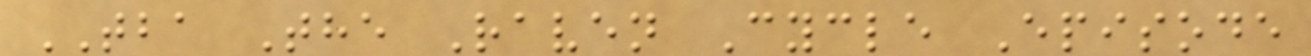TBA The Raven Cycle Episode
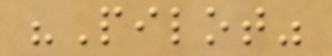"Pilot"
